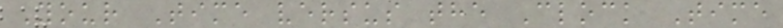Your Time versus the Clock Time
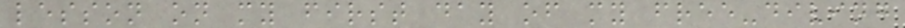lesson on my first day of my free-diving
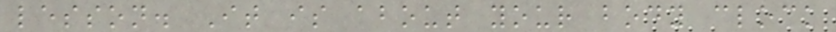lesson. It is about your body clock
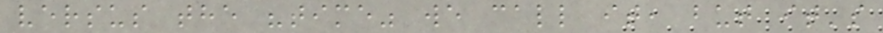versus the "time" we call it, but it's
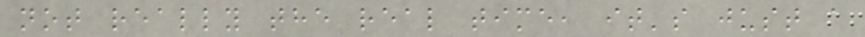not really the real time, it's just a
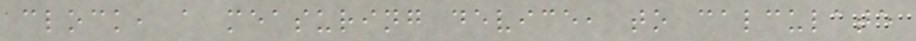clock, a measuring device, to calculate
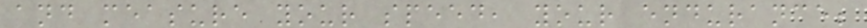and measure your speed, your endurance;
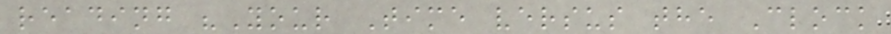reading "Your Time versus the Clock
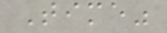Time"
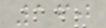160
